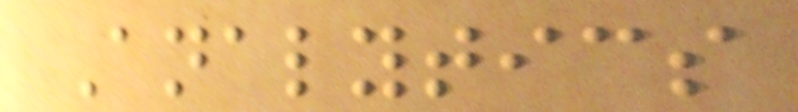Analytics
